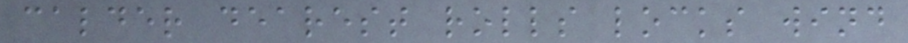calder dearest rolls locks wind
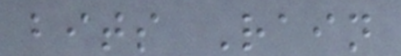bits Rain
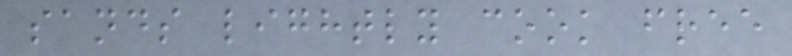sands lightly cook free
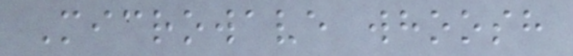Microwave whoosh
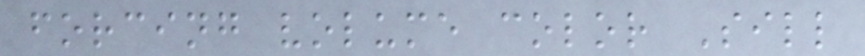forcing volume color Sill
